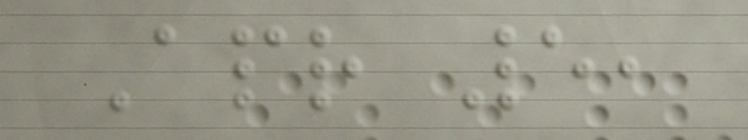Apr 5,
